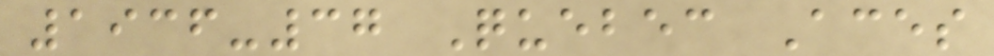1936-37 Quebec Aces
